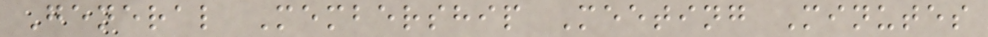General Membership Meeting Minutes
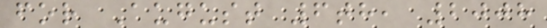for August 6th, 2008
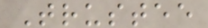Trustee
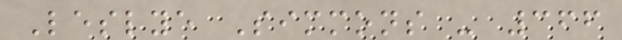Leslye Simmons - 366
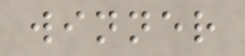winner
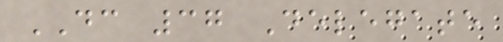DC 37 Delegate
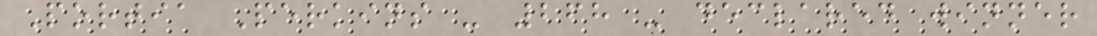Portia Perkins - 268 - declared winner
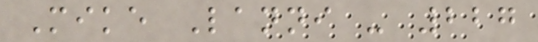Mike Lanni - 227
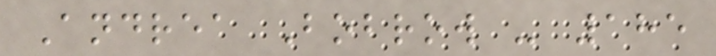Andrea Bobrow - 185
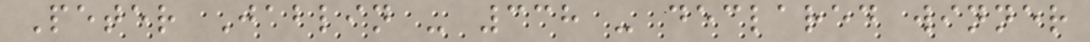Peter Jablin - 338 - declared winner
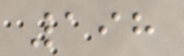198
